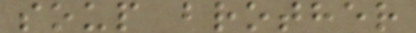soup brother
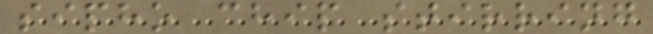sipho chip stirring
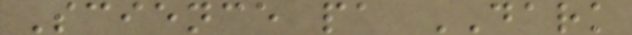Science pa DARK
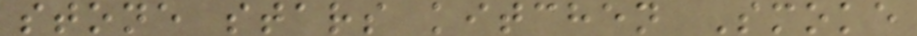stone stars kitchen Smoke
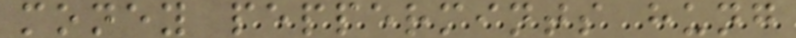money peppermints hung
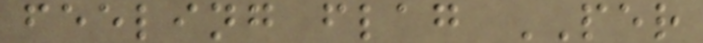feeling flag PER
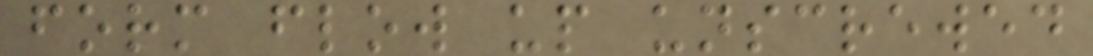form flow up unscrewed
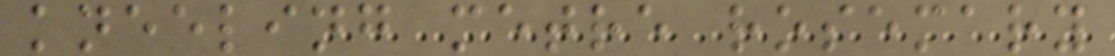kneeling metre rosemary
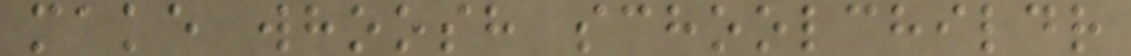make whoosh schoolchildr
